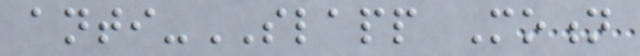anti-SLAPP Motion
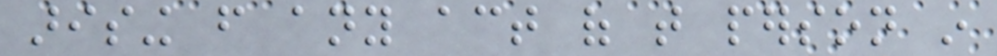arising from any act of that person in
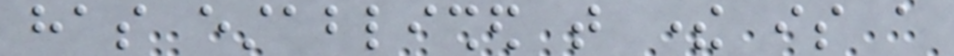has established that there is a
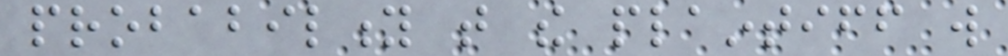probability that the plaintiff will
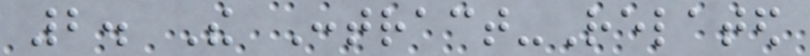2. The Contract-Related
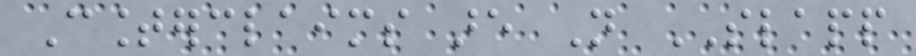Counterclaims are Not SLAPP
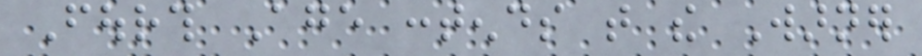Fourth Age contends that the Warner
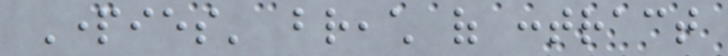Parties' breach of contract
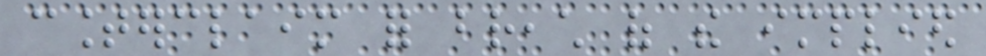counterclaim for breach of the implied
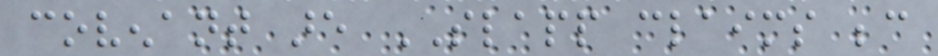covenant are SLAPP claims because
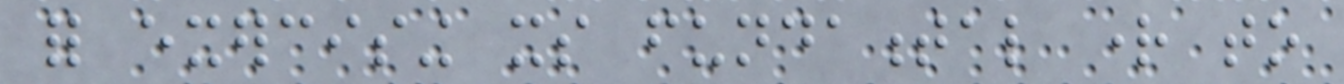for exercising its fundamental right to
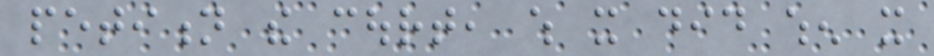petition the court, which it did when it
